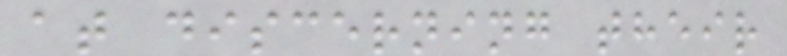at discerning their
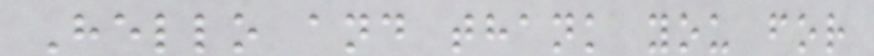Hello and thank you for
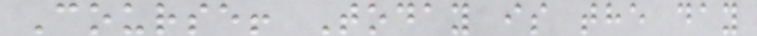Course! Today is the day
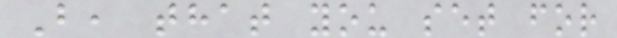B, that you set for
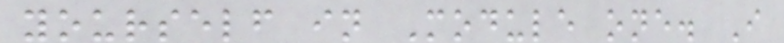yourself in Module one. I
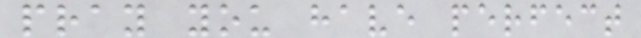pray you have perfect
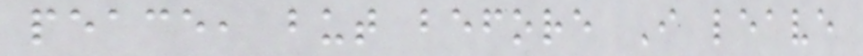peace, but before I leave
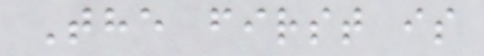The first is
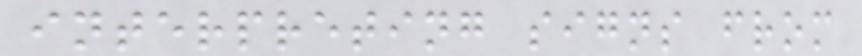interpreting signs from
